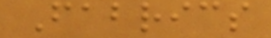Fabrics
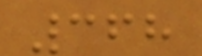368
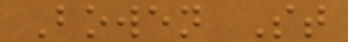Bowen St
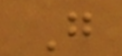G
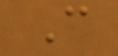C
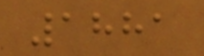1881
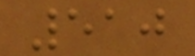510
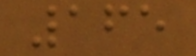165
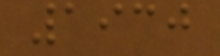1930
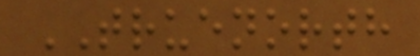TRUENORTH
